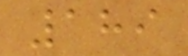189
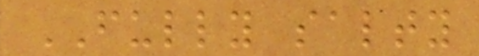FULLY salty
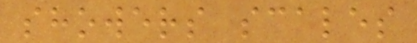showers scales
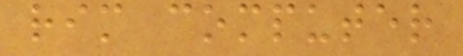rim computer
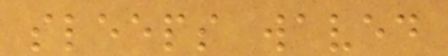sleeps waved
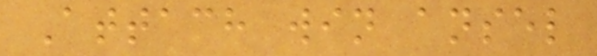Attach win ansel
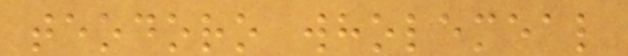teodoro wholemeal
